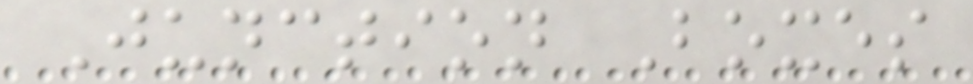Junction Boxes
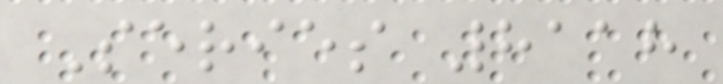Series 8118
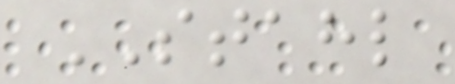STAHL
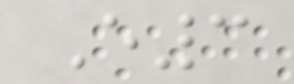E3
